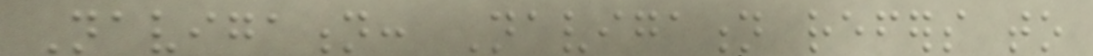Navigation: Navigation refers to
